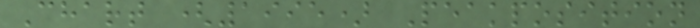Chart (1995) Peakposition
